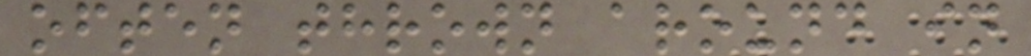often thrown around in
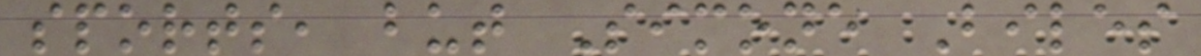sports, but Simone Biles
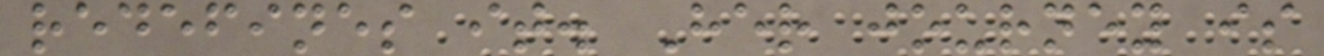redefines it. Her journey is
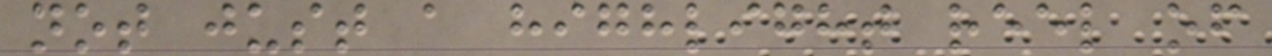not just a highlight reel of
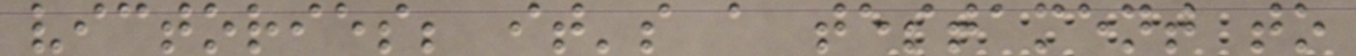victories; it's a testament to
